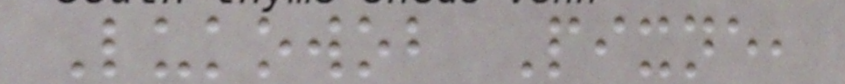Lukowob Pixne,
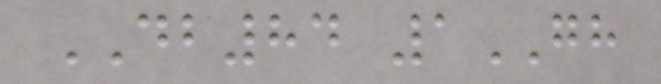DB84 1GH
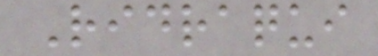Ridraqui
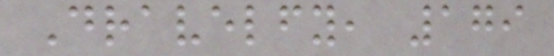Dravelfy, 179
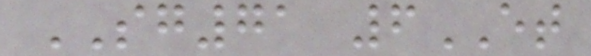SG71 6ET
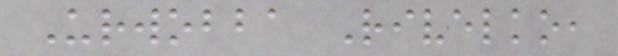Urwobba Rivelko,
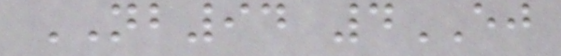NB94 4EJ
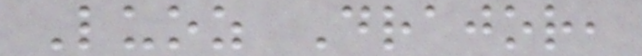Luoz Drajor,
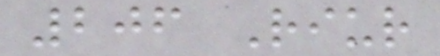206 Riur
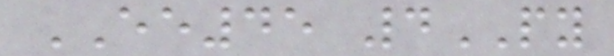EE45 4PY
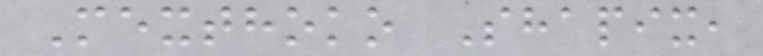Mexthoko Shapix,
